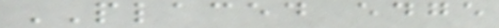PLACED edge
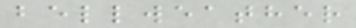bellweather
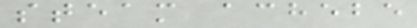steam achebe
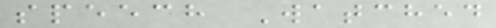speech Watched
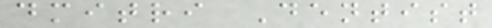dmitri Dentist
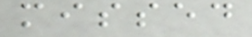missed
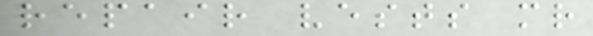repair vests mr
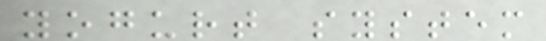yogurt system
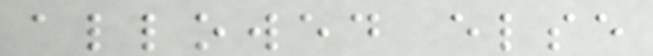allowed else
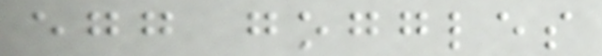egg goggles
